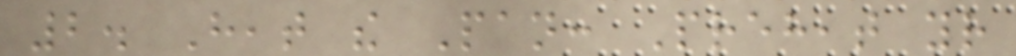2. Heat the Pan: Preheat your
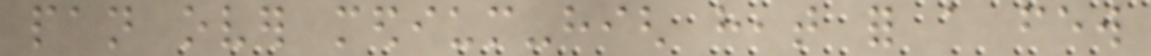pan over medium-high heat for a few
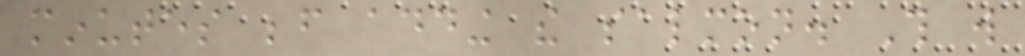minutes before adding the salmon. This will
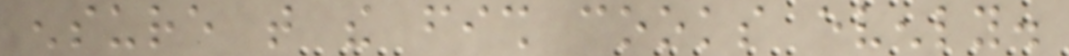ensure that the fish cooks evenly.
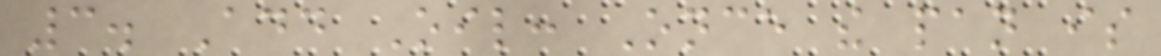3. Add Oil: Once the pan is
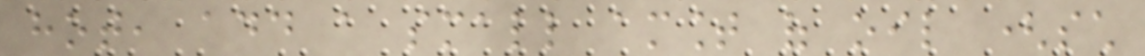hot, add a small amount of oil (such
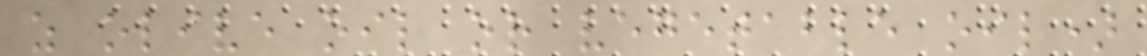as olive oil or vegetable oil)
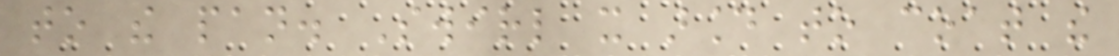to the pan. Swirl it around to coat the
